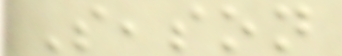Season
